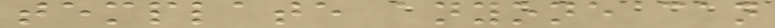template anyone can
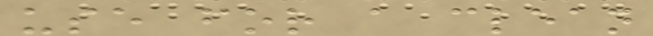use for a clean
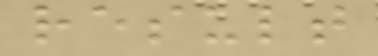result
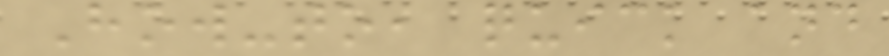How-to, quick and
